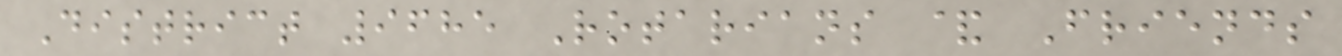District 9685 Rotarians & Friends
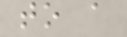to a
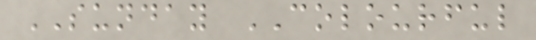SUNDAY COLOURFUL
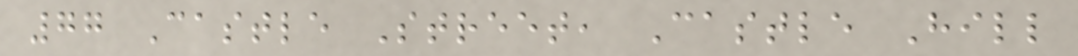77 Castle Street, Castle Hill
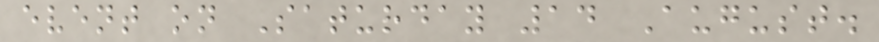event on Saturday 14 August.
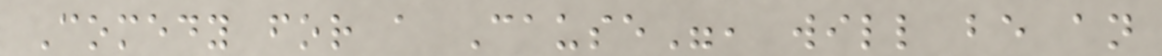Comedy for a Cause", will be an
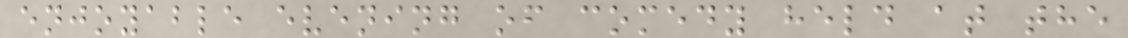enjoyable evening of comedy held at the
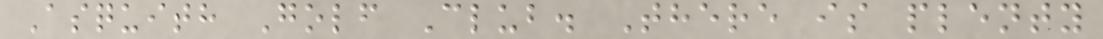Asquith Golf Club. There is plenty
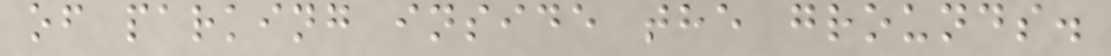of parking inside the grounds.
